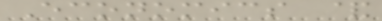Economics &
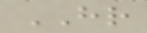HR
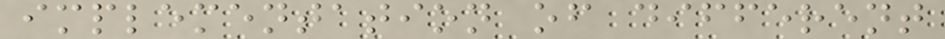implementation of different
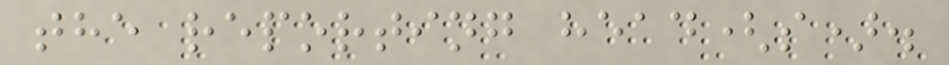the reporting head(s).
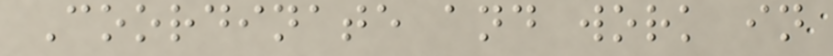Coordinate and work in
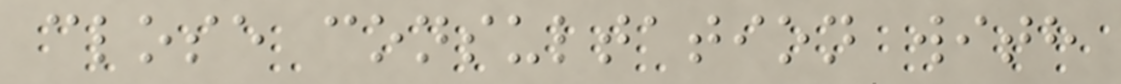close consultation with
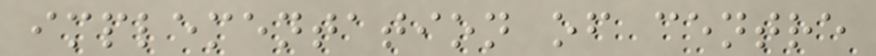implementation of centre
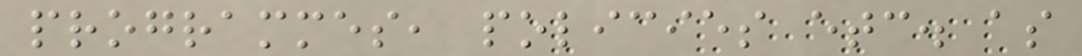programmes, policies etc. as
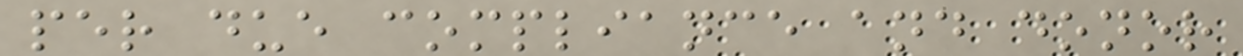per due compliance and donor
